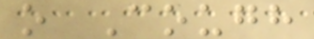o Cough
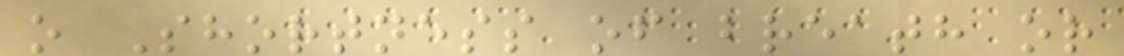o Shortness of breath or
